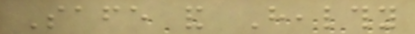Safe and Healthy
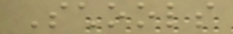Schools
